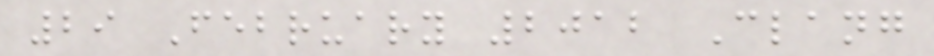29 February 2012 Clang
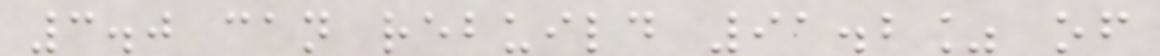3.0 can rebuild 91.2% of
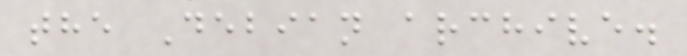the Debian archive.
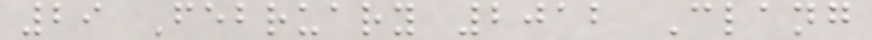29 February 2012 Clang
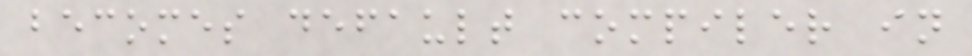becomes default compiler in
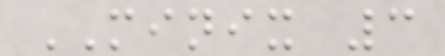MINIX 3
